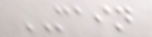MAIN
